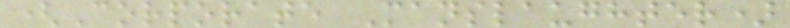(Corporate Manslaughter)
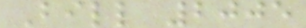Bill 2005
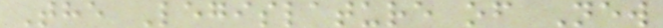The Legislature of New
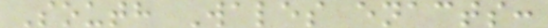South Wales enacts:
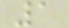1
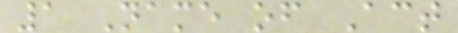1 Name of Act
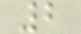2
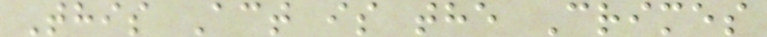This Act is the Crimes
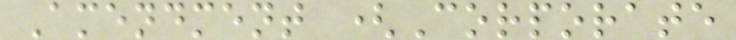Amendment (Corporate
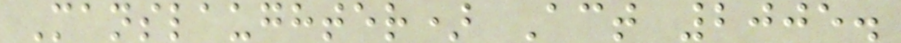Manslaughter) Act 2005.
